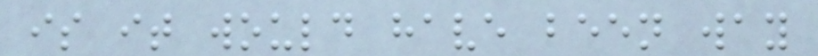is it would have been way
